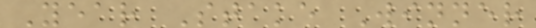Year Stake Winner
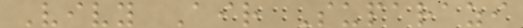Vivy Air Suparazi
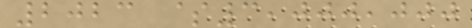2023 $3,000,000
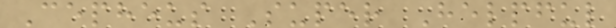Cepheus Super Helpful
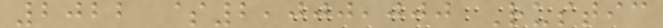2022 $2,000,000 Rustic
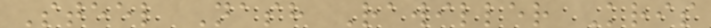Steel Nash Rawiller Kris
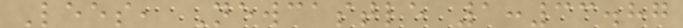Lees, Newcastle 1:33.87
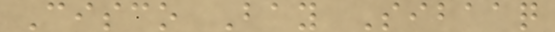Cisco Bay Sibaaq
